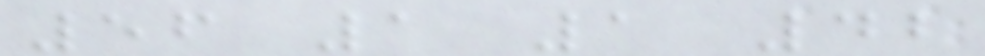56 1 1 42
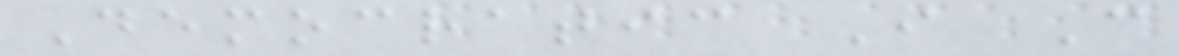Democratic I C
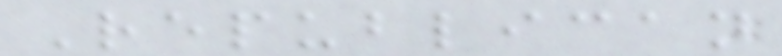Republican
